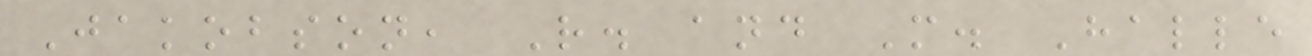Jakobson, R. and M. Halle
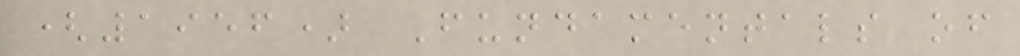(1956) Fundamentals of
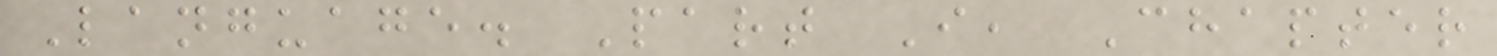Language. Part I, Chapter
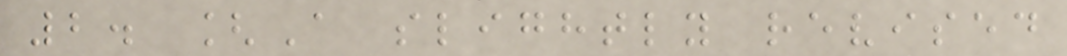2. [A slightly revised
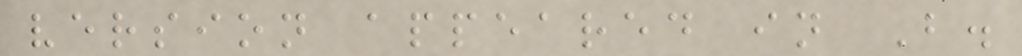version appeared in B.
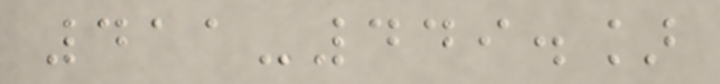411-449.]
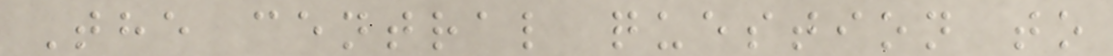The central question to
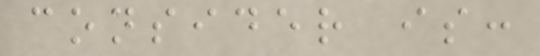consider is:
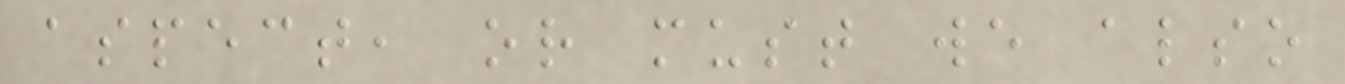aspect, or must we also
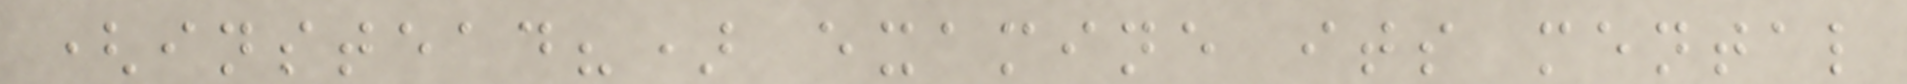(instead?) examine its mental
